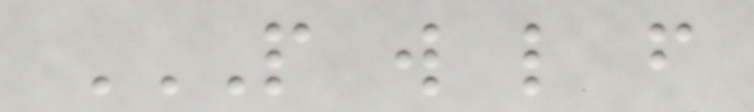P W L F
